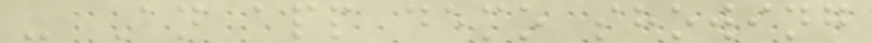- An app demo showing
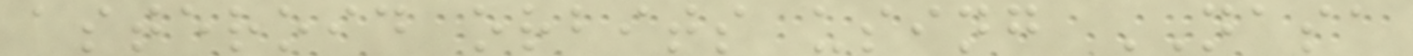asteroid orbits using NASA
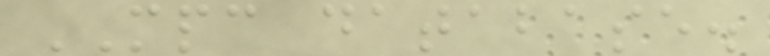MPC database.
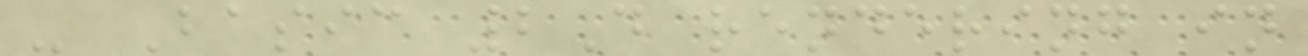- Basic 2D rendering in
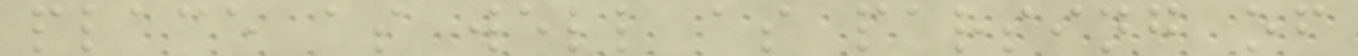place as well as parsing of
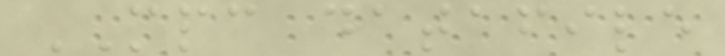MPC datafile
